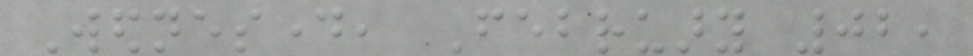Wednesday, February 02,
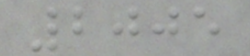2005
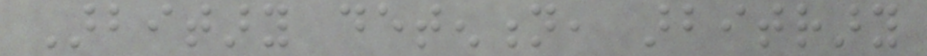Arbitary detention, arbitrary
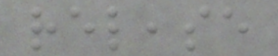release
